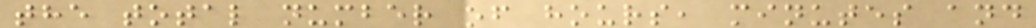the total number of hours, minutes and
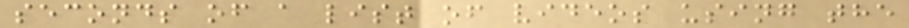seconds of a list of videos using the
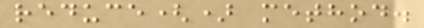reduce() method.
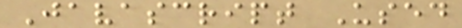Javascript Used
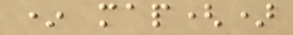* map()
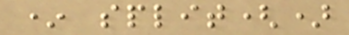* split()
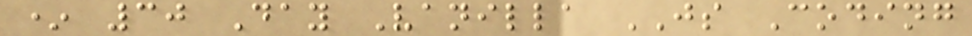* 30 Day Vanilla JS Coding
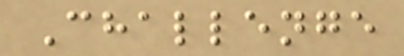Challenge
